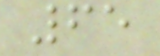65
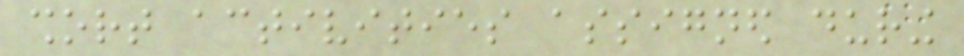short activities assigned during
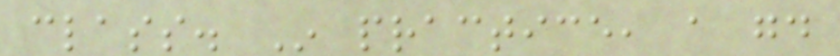class. In practice, a good
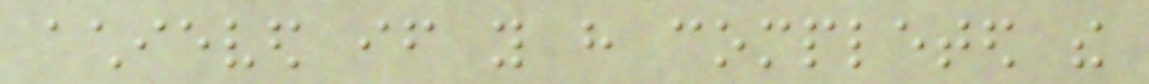achieved if you have completed the
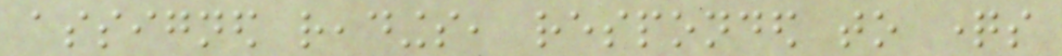assigned readings, responded to questions
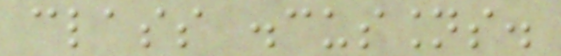class discussions.
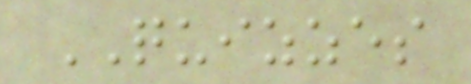QUIZZES
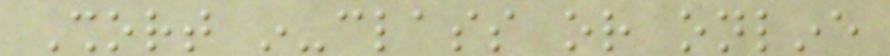Short in-class or online
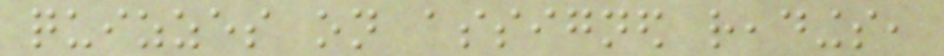quizzes on assigned readings,
